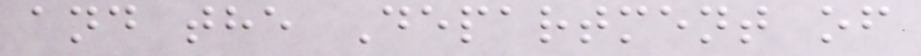and the Department of
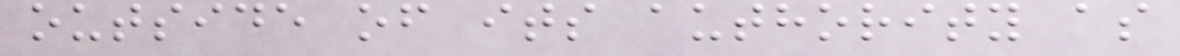outside of its authority as
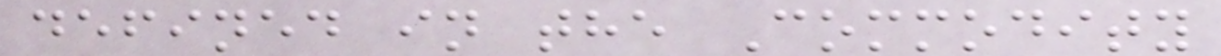defined in the Commodity
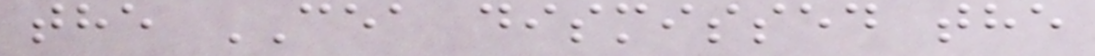the CEA dismissed the
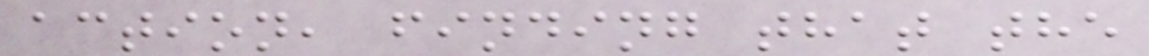action, finding that the
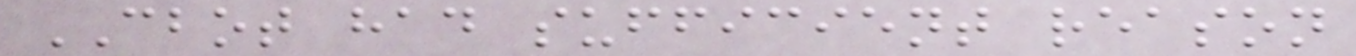CBOT had sufficient reason
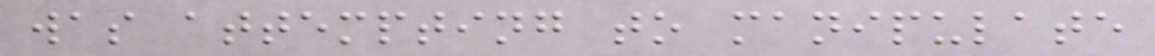was attempting to manipulate
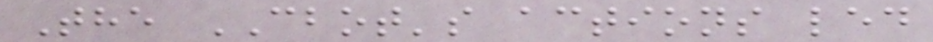The CBOT's actions led
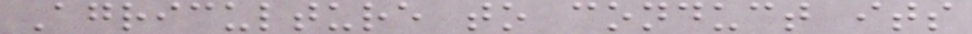Agriculture to conduct its
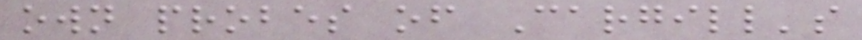own probes of Cargill's
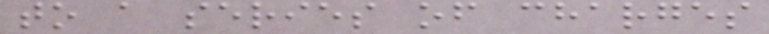to a series of charges
